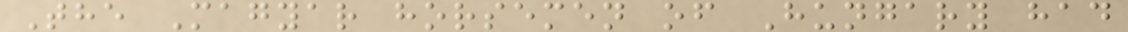The Magyar horsemen of Hungary had
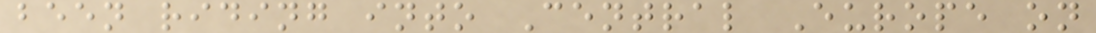been riding into Central Europe on
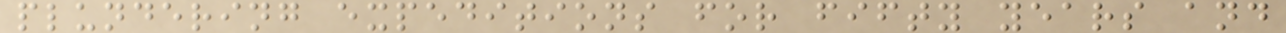plundering expeditions for fifty years and
